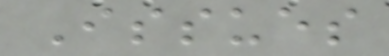Issues
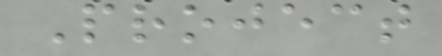Project
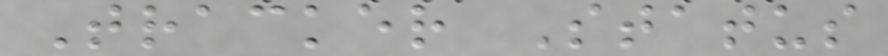Tracker Status
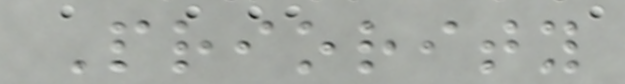Priority
